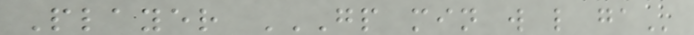Player GP MIN W L GA
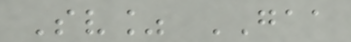Sv% GAA
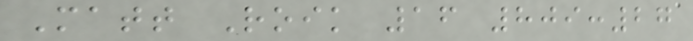Matt Roik 16 809:27
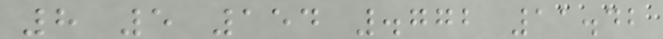8 5 154 .772 11.42
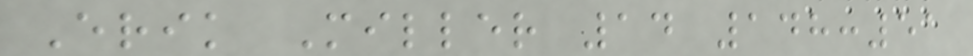Erik Miller 14 148:51
